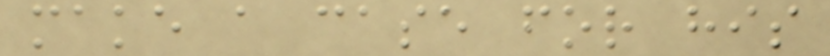make a case for his
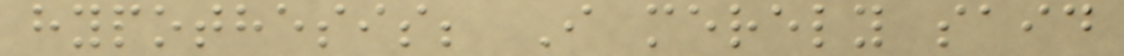hypothesis; I merely said
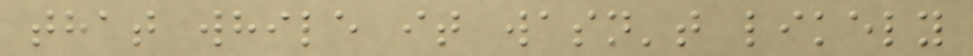that while it wasn't likely
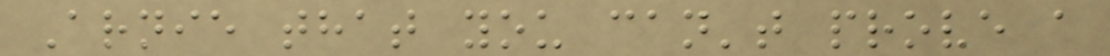Arnie that you can't prove a
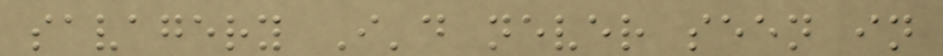savagery I'd never seen in
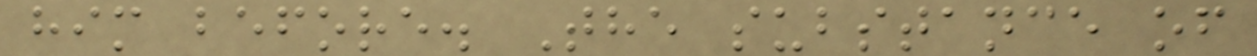him before. The substance of
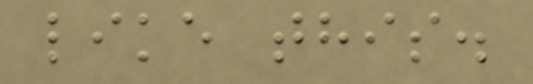like this.
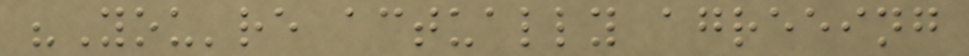"You're actually agreeing
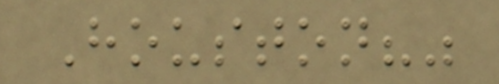Houston?"
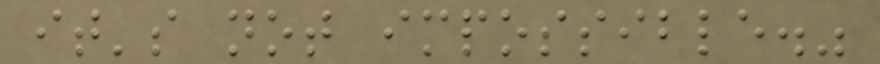it's not impossible."
